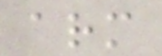arm
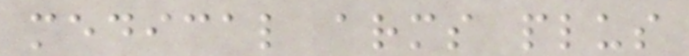medical arms plus
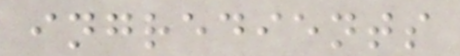ingredients
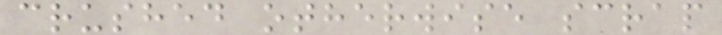crushed otherwise scrap
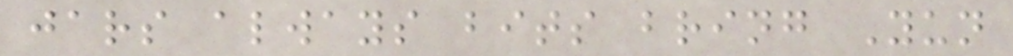jars always bits bring Yun
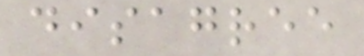disagree
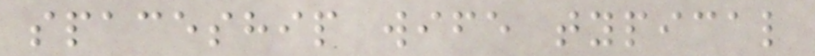spaceship wife typical
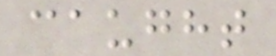caught
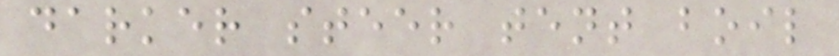darker steer tent boil
